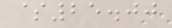$25.00
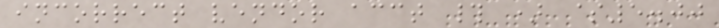incorrect vendor acct # ) $5.00
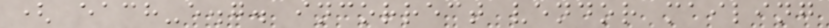( each-e.g. incorrect vendor mailing
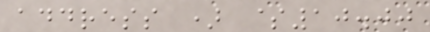address ) $10.00
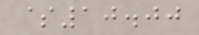$10.00
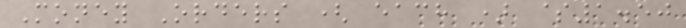Money Orders ( each ) $1.50
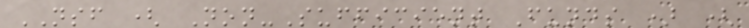NSF ( Non-Sufficient Funds ) (
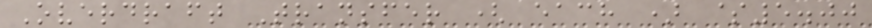Overdraft Transfer ( each ) $5.00
